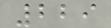229
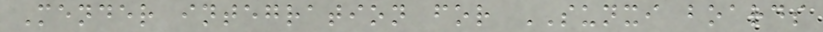Mender integration for SUNXI boards
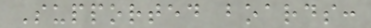Supported boards:
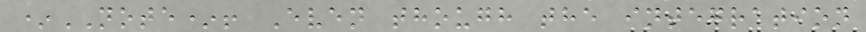*NOTE*! Even though the integration
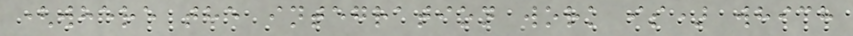(where the integration work is) which
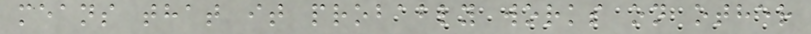means that it probably works on other
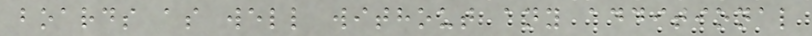boards as well without any additional
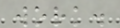work.
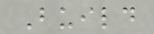Build
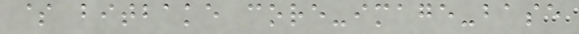$ bitbake core-image-base
